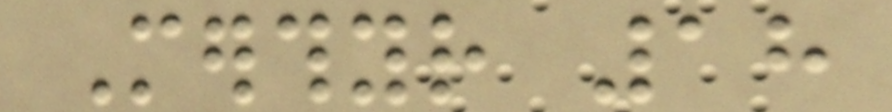Merthyr 18
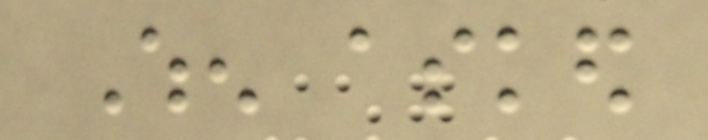When asked
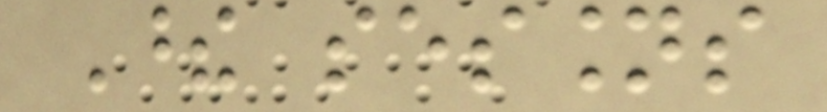These sessions
